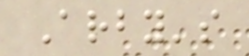Arby's
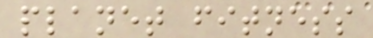planet fitness
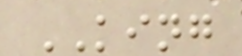KING
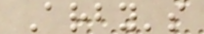Arby's
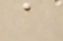a
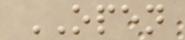OPEN
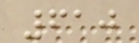610
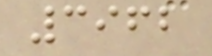3962
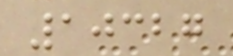10327
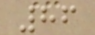86
